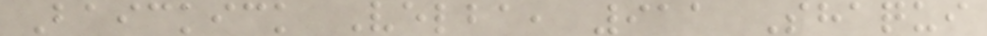Baickick Velba, 911 Shaqui
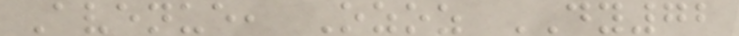Avenue, Ozoz DY72
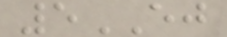5EJ
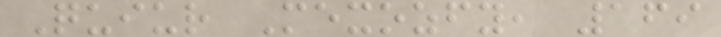Quiur Mexozfy, 169
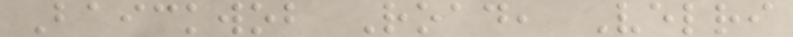Baickwob Road, Velri
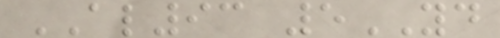AL93 5YD
